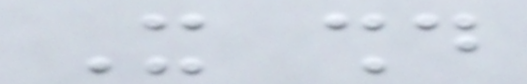It should
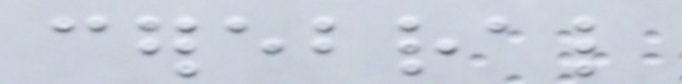cerebral
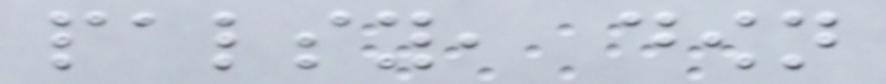palsy, down
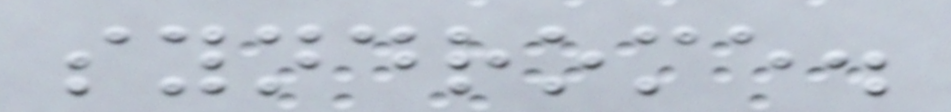syndrome.
